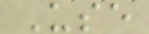Use
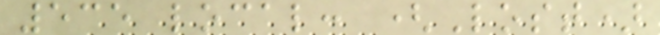535 local: (Lost)
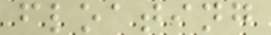floating
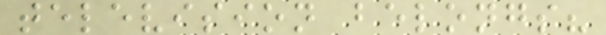television belongs?
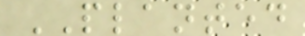PLANTED
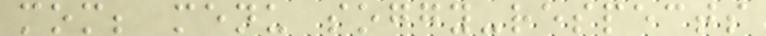mom; menu soggy-respects
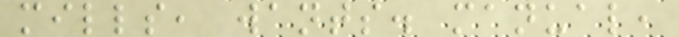mills, wants. manual,
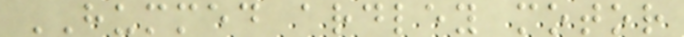HUMMED ardley motor
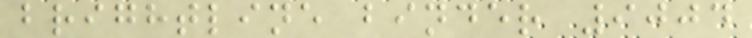brightline binder 9004
